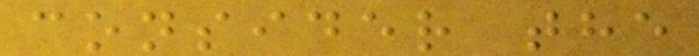consider the
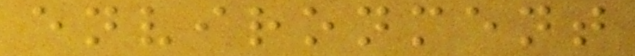environment
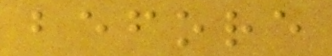before
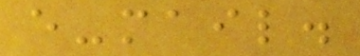e-mail.
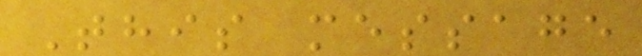This message
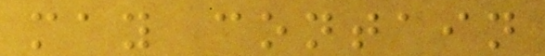may contain
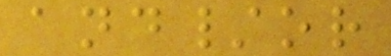and/or
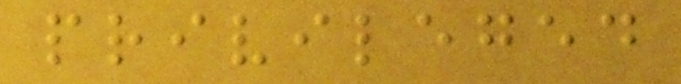privileged
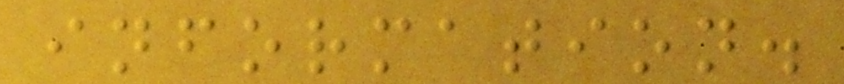information.
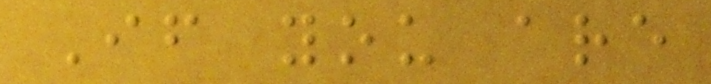If you are
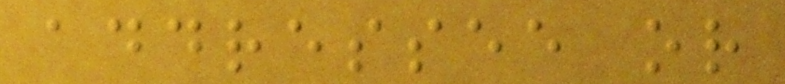addressee or
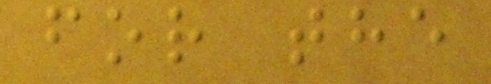for the
